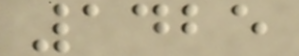1425
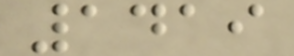1419
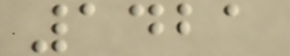1421
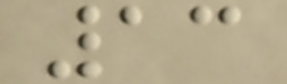13
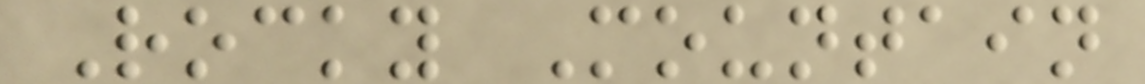Rocky Mountain
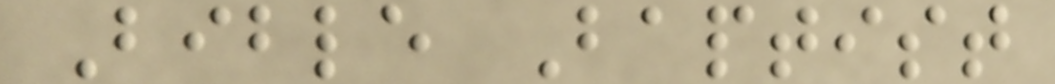Bible Baptist
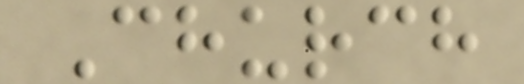Church
